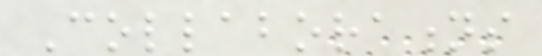Collaborations
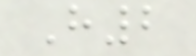H2
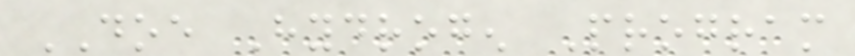DOE Hydrogen Program
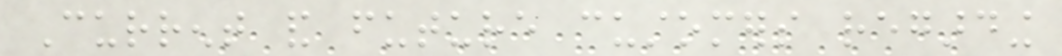Current and future customers regarding
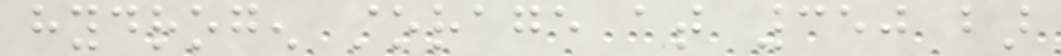hydrogen storage at 350 bar
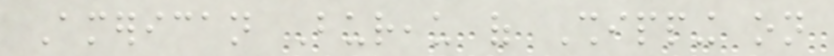American Bureau of Shipping on
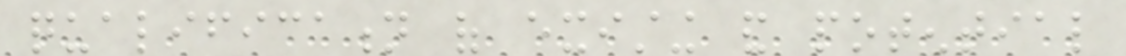qualification of existing and potential
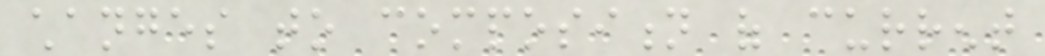changes to composition of current
